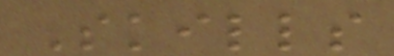Skills
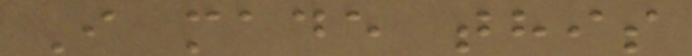I made this
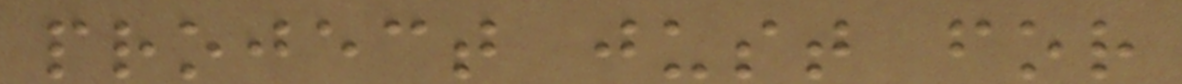project just for
